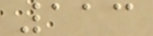113
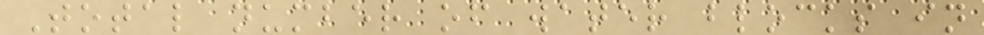Total number of water blocks in
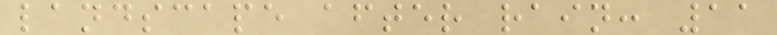landscape after rain: 11
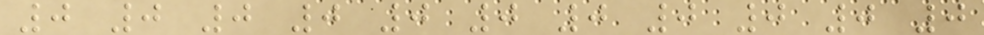0 0 0 0 0 0 0 0 0 0 0
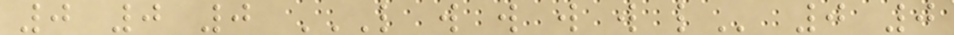0 0 0 L W W W W L 0 0
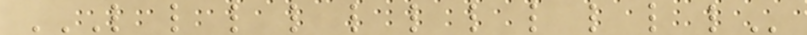L L L L L L L L L L L
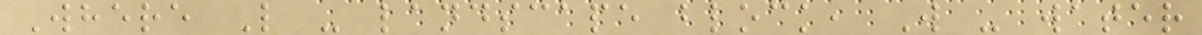Where L - landscape block, W - water
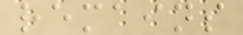remains
